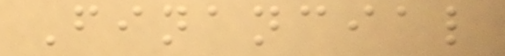Financial
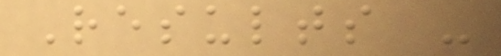Results -
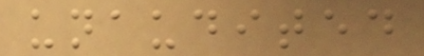unaudited
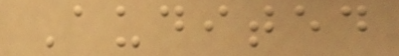Audited
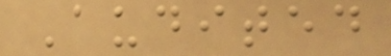Audited
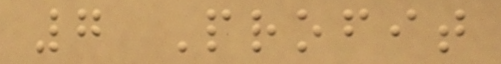7 Profit
